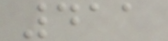411
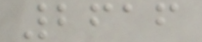2616
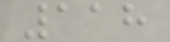118
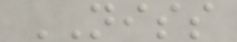NISS
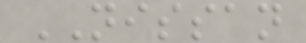NISSAN
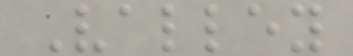Valley
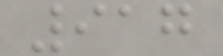917
